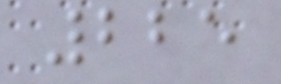225
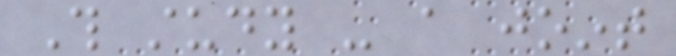This study - a joint
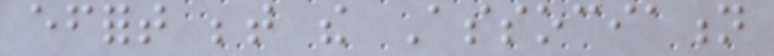effort between the Association
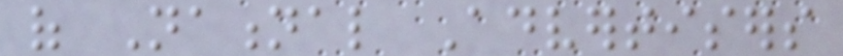of National Advertisers
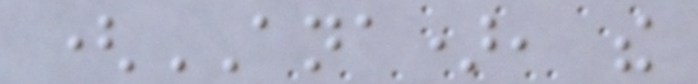(ANA), the
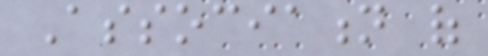Association of
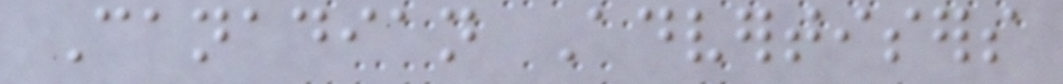Canadian Advertisers
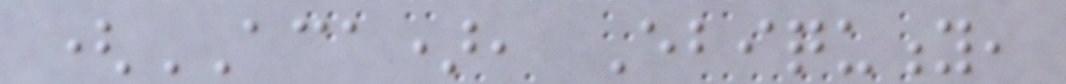(ACA), Ebiquity,
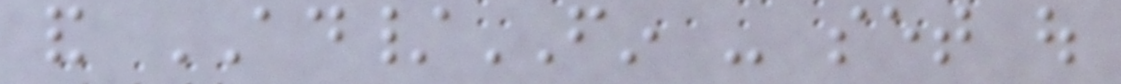and AD/FIN - set out
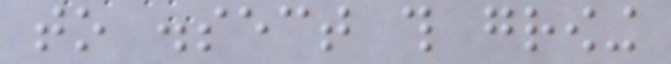to dissect this growing
